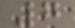7
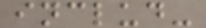includ-
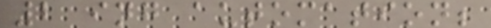2 ing automation;
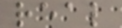real
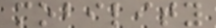mobility
